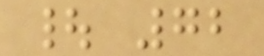| 72
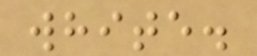white.
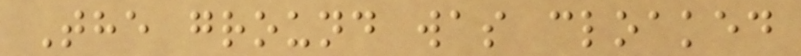The ground was cloaked
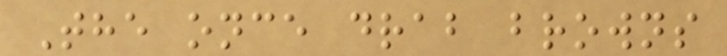The once drab browns
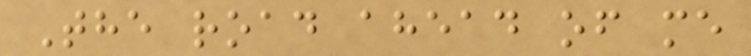The road ahead of me
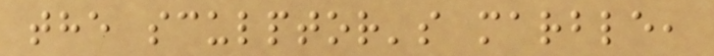the sculptor's marble,
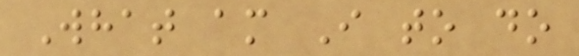What am I to do
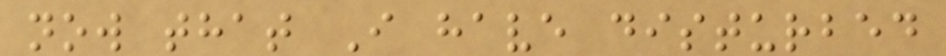now that I have disturbed
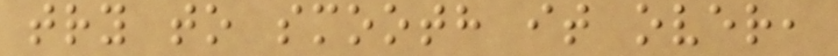try to smooth it over,
